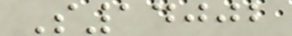S14002
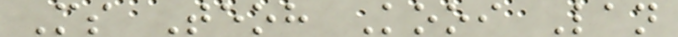Ms Teoh Kooi Lan
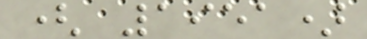( 1951)
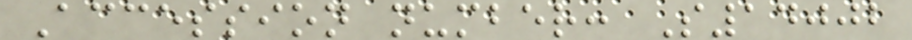Accession number: S14002
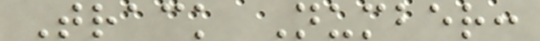Track Number:
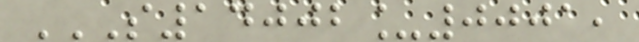S14002_0001,
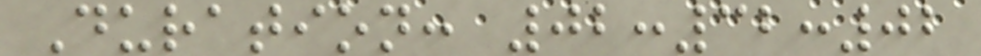Duration: 02:32:02
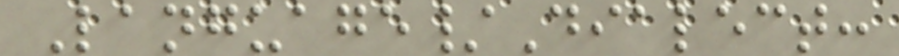Language/Dialect:
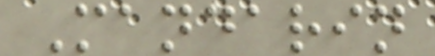Mandarin
